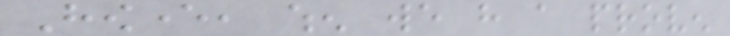However, when we have a proven
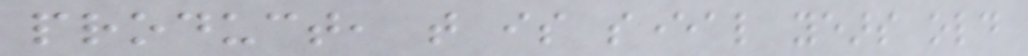product, that is several years old
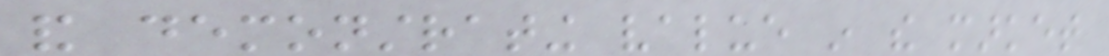and demonstrating value in the market
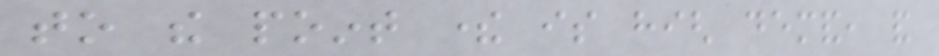to the point there is high demand, and
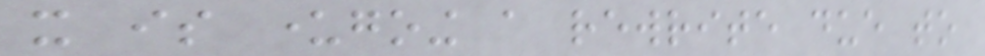it is undergoing a rewrite due to
